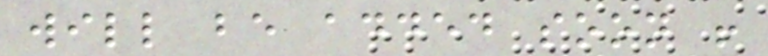will be added soon !
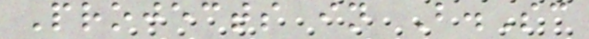Projects in B.Sc
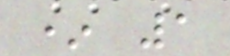* 1
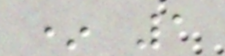* 1
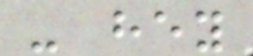- hey
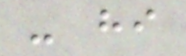- hi
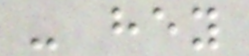- hey
